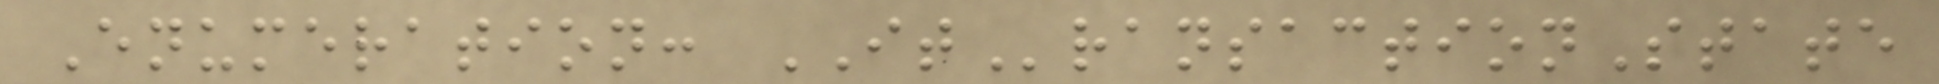Enumeration: ITransactionState
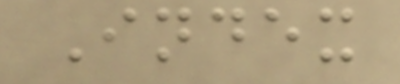Index
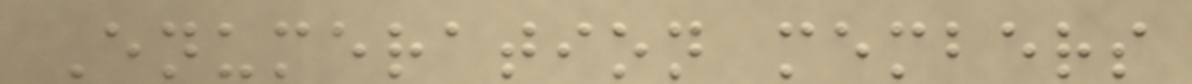Enumeration members
